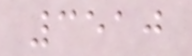3510
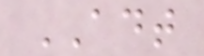ADT
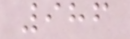986
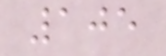105
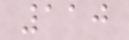110
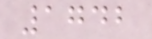1742
